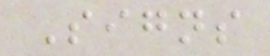Signs
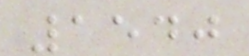1540
